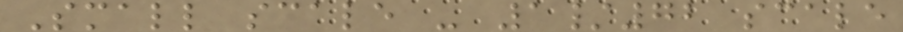Small scale - 1/72 scale
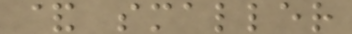& smaller
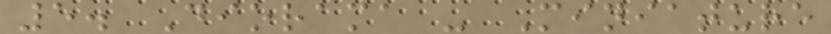5. Diorama - Miniature
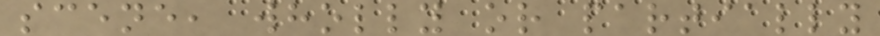scene, wholly or partially
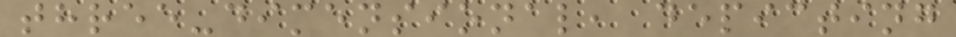three-dimensional, depicting
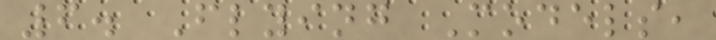6. Flying Models,
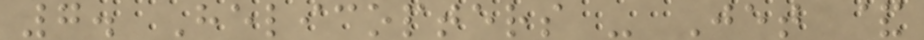7. Helicopters - Jet &
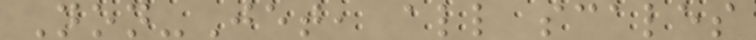Non-Jet, all scales
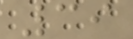39
